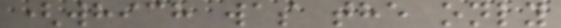(which was the only
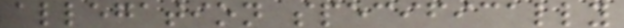allegation specifically
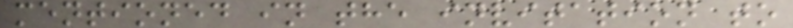mentioned in the invitation to
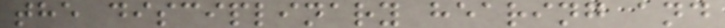the disciplinary hearing and
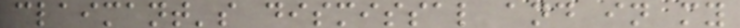claimant's dismissal and in my
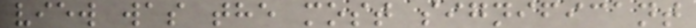view was the most significant
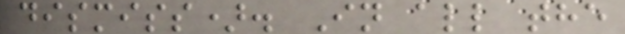dismiss). In all the
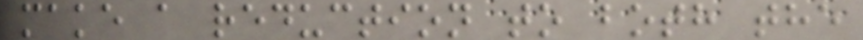make a reduction to both the
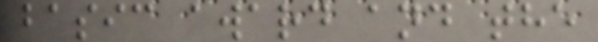basic award and the
